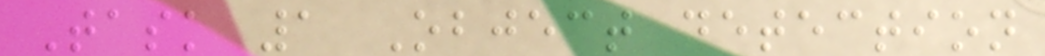Task 1 Object detection
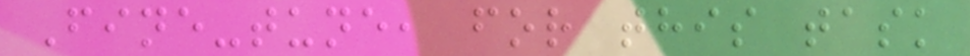Fine-tune, for this task
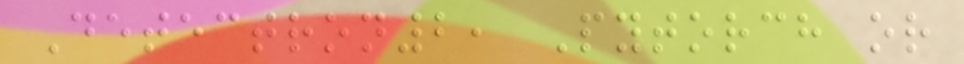Detectron2, Pytorch or
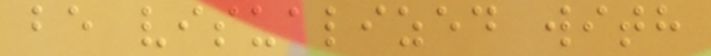be visualized with
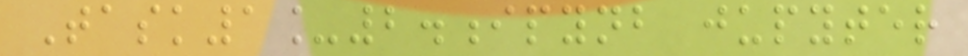Task1_2.ipynb jupyter
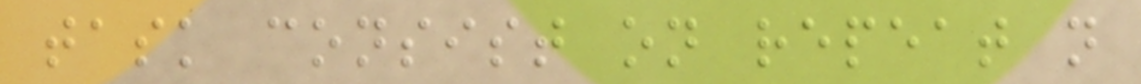task consist on repeat n
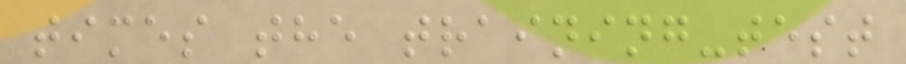times the training-test
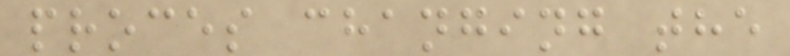proces changing the
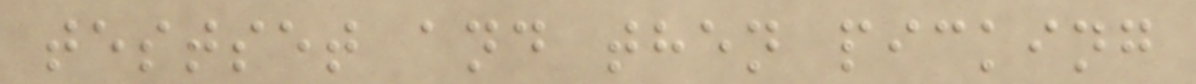testset and then picking
